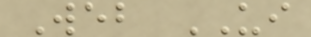Web UI
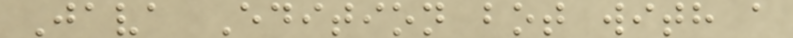Java Edition bot with a
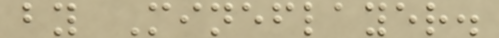by Mineflayer.
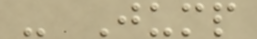- Jump
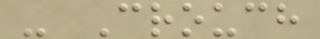- Crouch
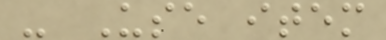- Use item
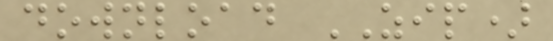download ZIP)
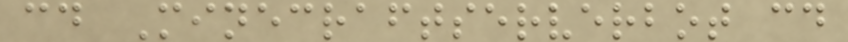cd Minecraftserverbot cd
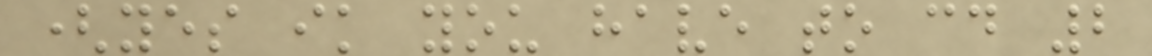(yes ik you have to cd 2
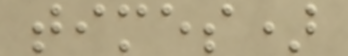times)
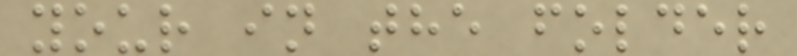your in the folder
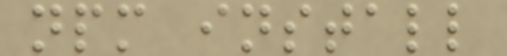npm install
